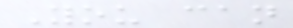You can
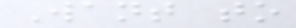Want to
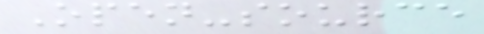Open-source
